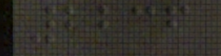2236
